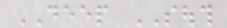DEEP SOUTH
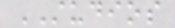STUDIOS
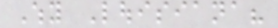Why Louisiana?
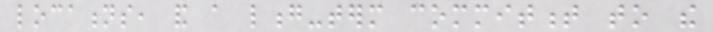locations, and a long-term commitment to the
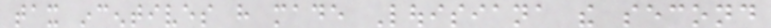tax incentives have made Louisiana the second
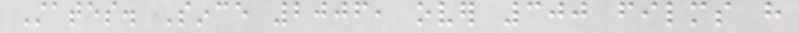States. Since 2006, over 300 films have
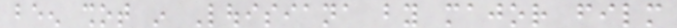been shot in Louisiana by major film
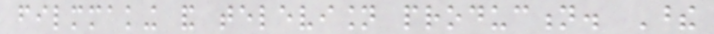filmmaking and television production. These
